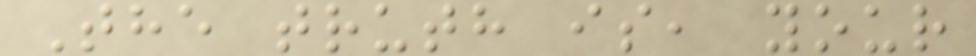The truth is, your
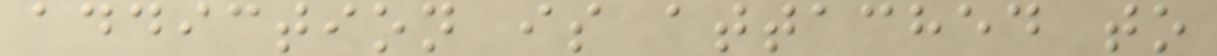addiction is attached to
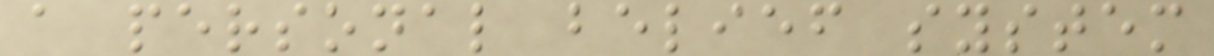a personal belief system
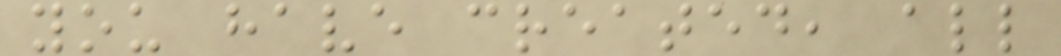you have created, all
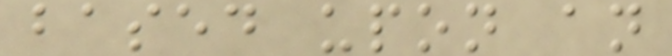based upon an
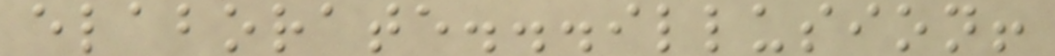elaborate...illusion!
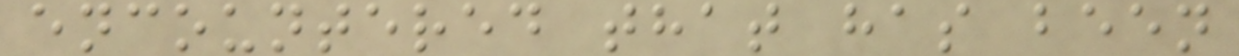encountered that has been
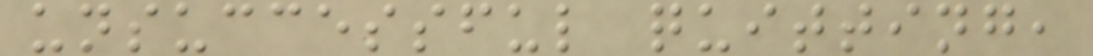unsuccessful quitting,
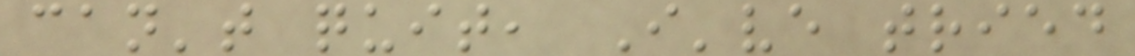can't quit, I've tried
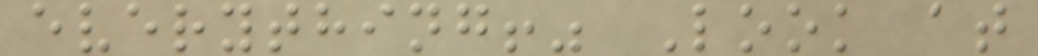everything!" Look at
